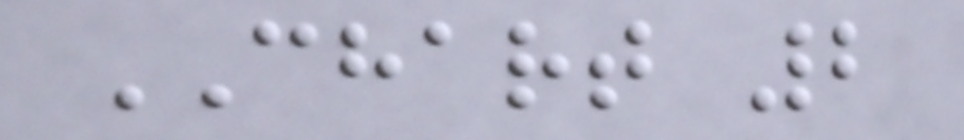CHART 2
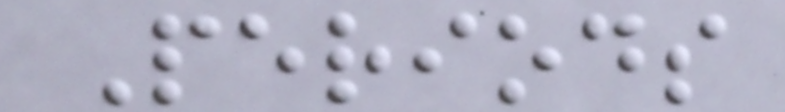Periods
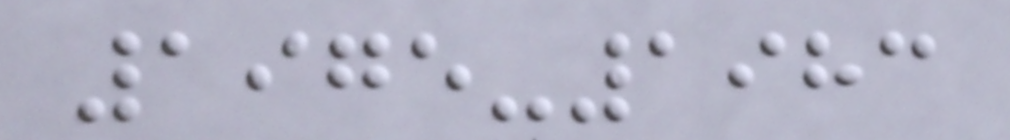1975-1983
